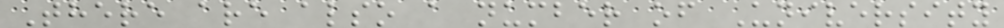There are also a number of University
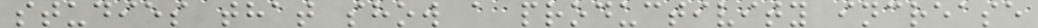studies that show a productivity increase
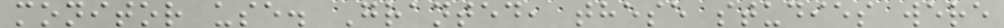monitor use. Granted, these studies were
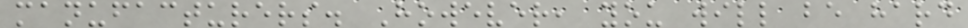manufacturers. However, you will be hard
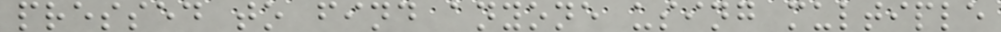pressed to find anyone using multiple
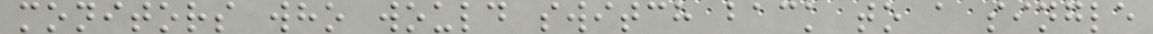monitors who would switch back to a single
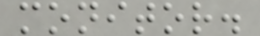monitor.
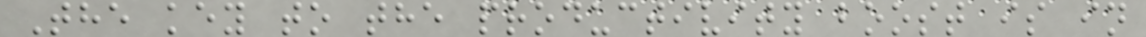The key to the productivity boost is in
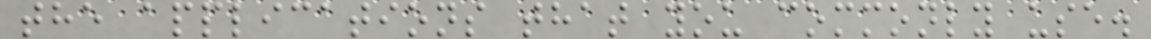the applications that you commonly use.
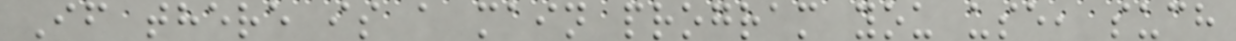If there is a main program you use, such
